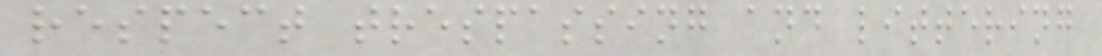respect trespassing and littering
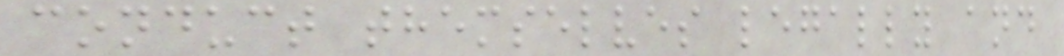conduct themselves legally and
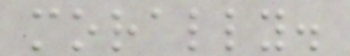morally.
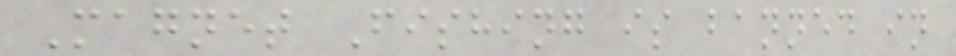Magnet Fishing is banned in
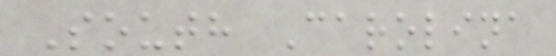South Carolina
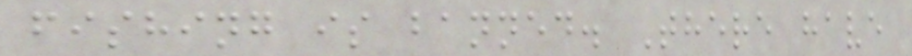fishing is banned. There have
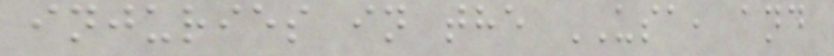injuries in the USA, and
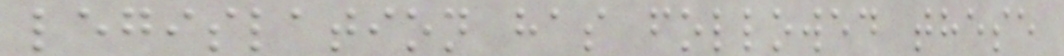legislation has followed these
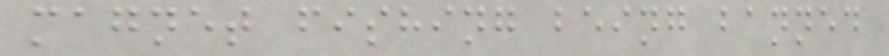magnet fishing being banned
